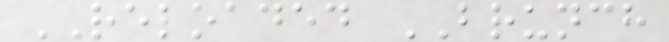RELOADED BRUNCH
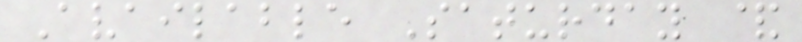Available Saturday &
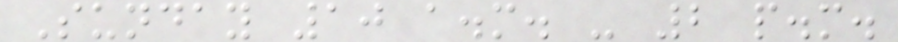Sunday 10 a.m. - 2 p.m.
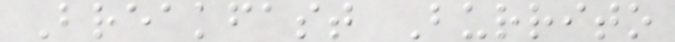Breakfast Burrito
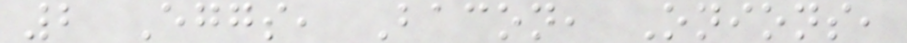2 Eggs, Bacon, Onions,
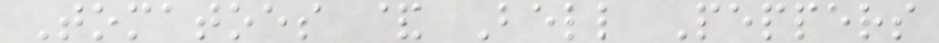Tomatoes & Bell Peppers
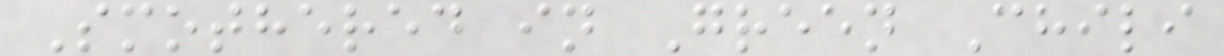Smothered in Green Chili
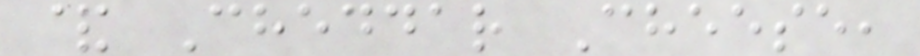& Cheddar Cheese,
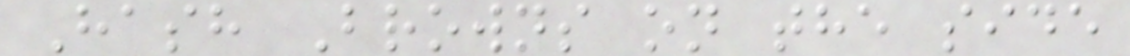Hash Browns on the side
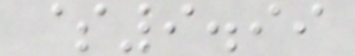$9.99
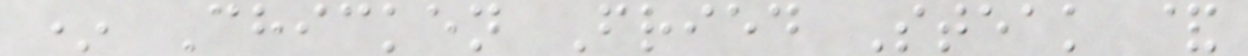* Chicken Fried Steak &
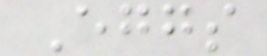Eggs
